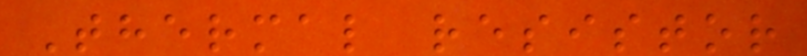Thermal resistor
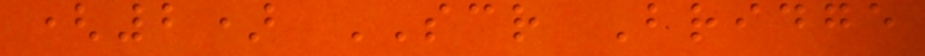(2) SCR Bridge
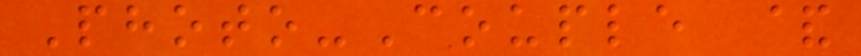Photo-Couple &
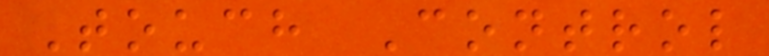Touch Control
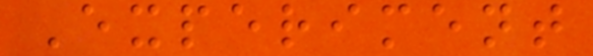Experiment
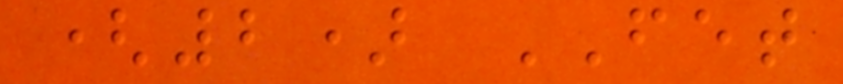(2) FET
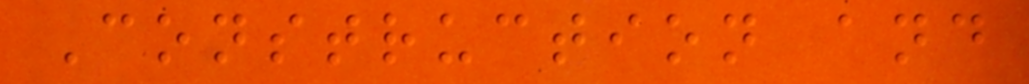Construction and
